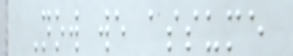Now we assume
